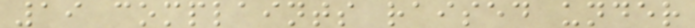19 complaints raised under
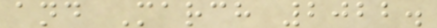and March 2022.
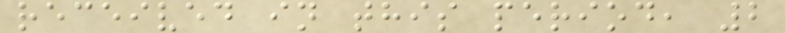received in this period, 2
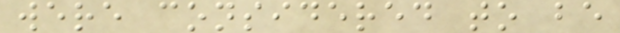were considered to be
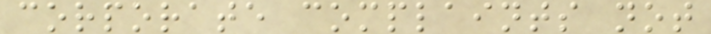corporate complaints not
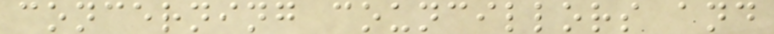concerning councillors and
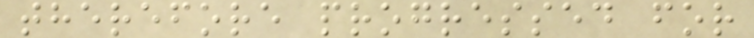therefore progressed for
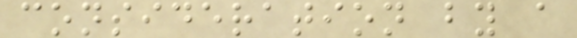consideration by a
